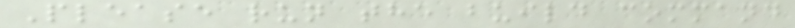Please run the build command
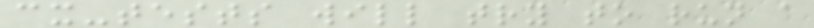cx-tests will try to run a
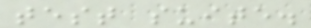test suite.
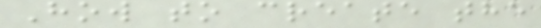How to create the
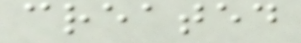created
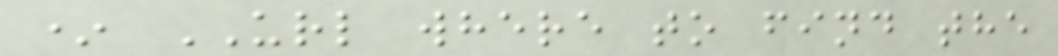* URL where to find the
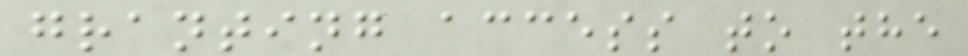granting access to the
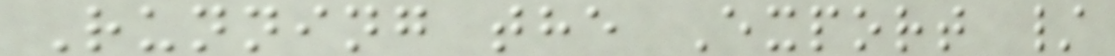Running the Export /
